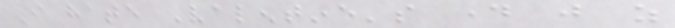I hate Valentine's day just as
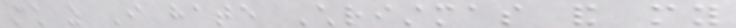much as I hate Christmas and my
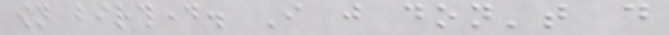own birthday. I just don't do
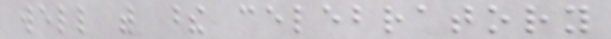well with these celebratory
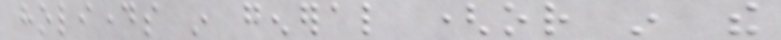holidays in general (or in the
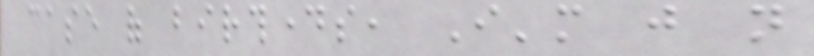case of birthdays, I'm just not
